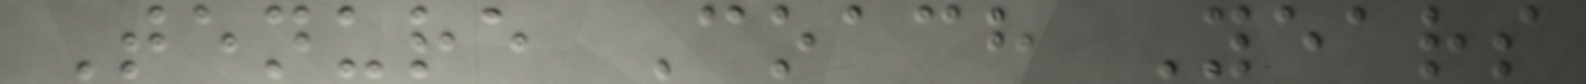Tenure Coach Years
